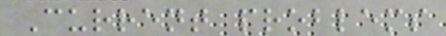Current problems
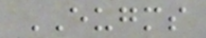EUGMS
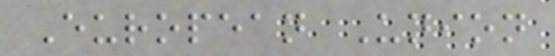European Union
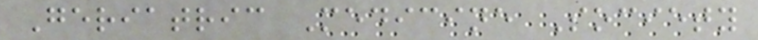Geriatric Medicine Society
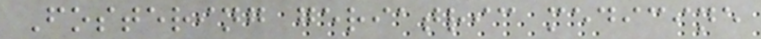Fostering geriatric medicine
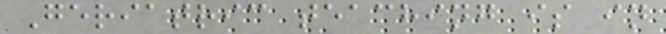Geriatric teaching is in
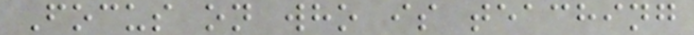Focus on who is teaching
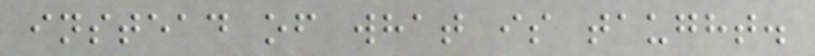instead of what is taught.
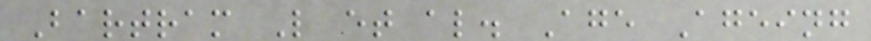Bartram L et al. Age Ageing
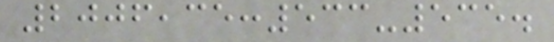2006,35:533-535.
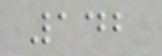142
